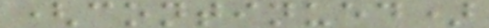(continued)
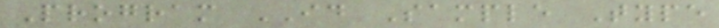Program ID Sample Type
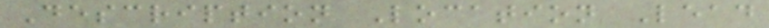Description Location Lead
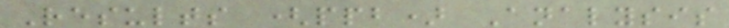Results (ppb) Analysis
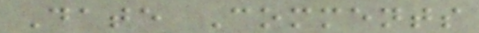Date Comments
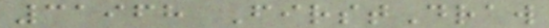31968 FirstDraw
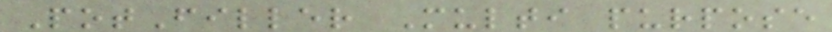PotFiller Multi purpose
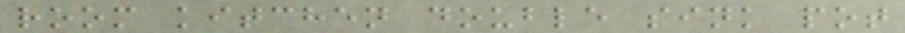room kitchen double sink pot
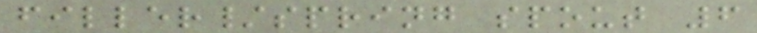filler/spring spout 6
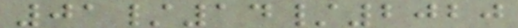01/14/2020
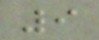9
